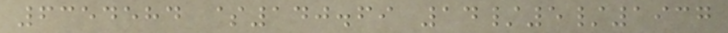6354584 $140.69 14/5/1937
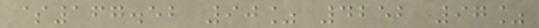$167.52 90% 4252 97%
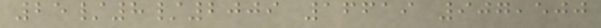25/8/2009 16619 907,500
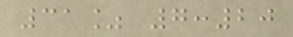31% 7:20
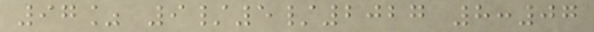97% 9/5/2027 8:07
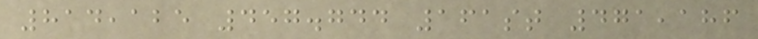814,125 457.744 161st 471,186
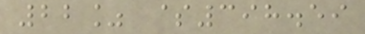22% $398.59
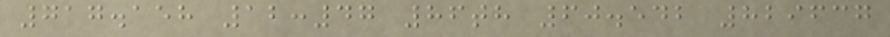717.158 12:47 86th 60.542 829637
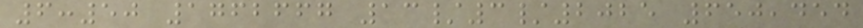6:50 1762667 13/3/2025 650,454
